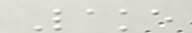Lake
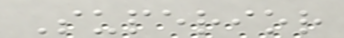Superior
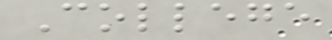College
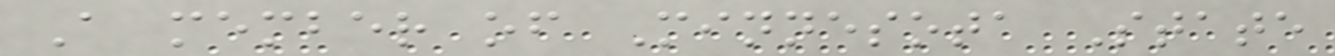A member of Minnesota State
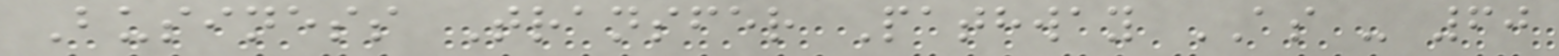Business Transfer Pathway AS - 60
